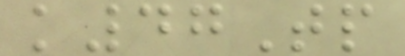k47Tp
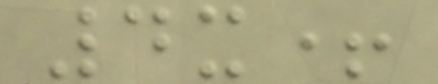4x+
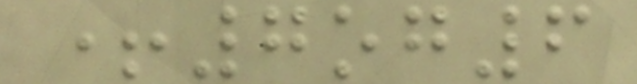+7og6
